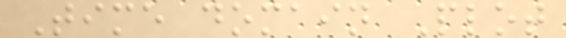Time domain Plot
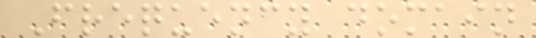Frequency domain
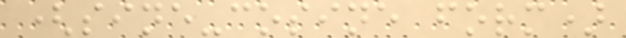(sine-cosine form)
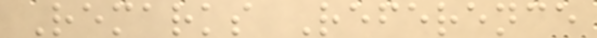Remarks Reference
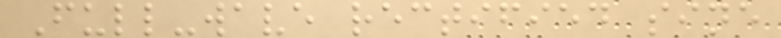Full-wave rectified sine
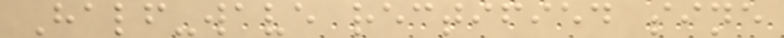Half-wave rectified sine
